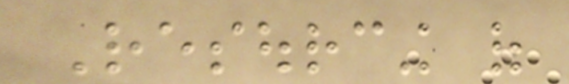Resourcing of
